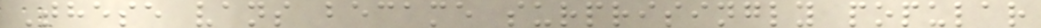These vans became surprisingly popular
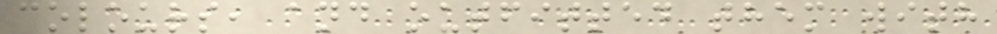colours, and outfitted them with
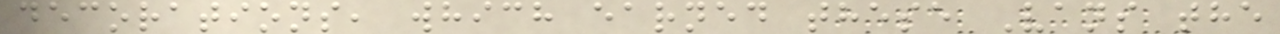decorations, which earned these Vans the
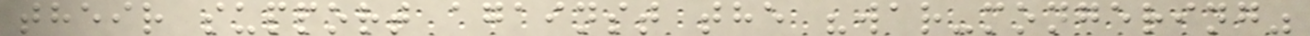their support against the "war-mongering"
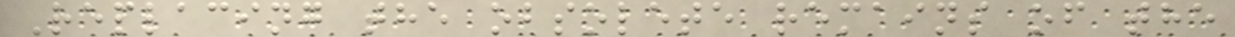Replacing the obsolete remains of the
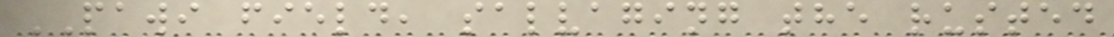PAWI field, salvaging the rusted
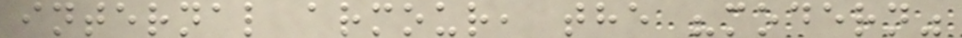internal armour, the "modern"
